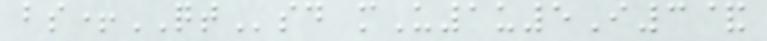bs+QTsd mU1u5I3&
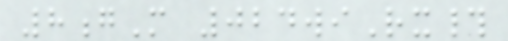8gM 024wiRx#
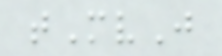tMvJ
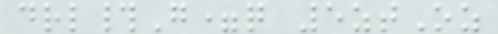drl#G=q 5ztOz
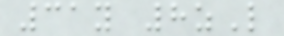31y 8zL
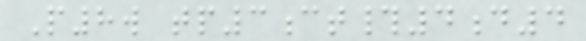P8w tp3ct#4d4
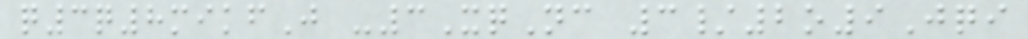q3q8mikfJ -3XqNc 3/2o9Jqi
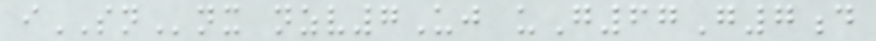iSNnx nzv7Uj uG67G7d
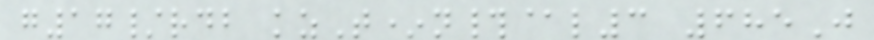g17/rdb kzT*n#@l3 685J
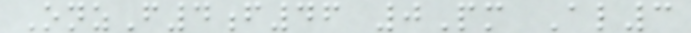OnzF4f46 0Pm Al3
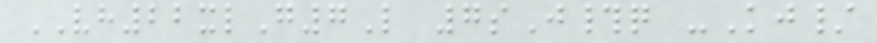VH22xlG7L 7sJ#q -Kj/
